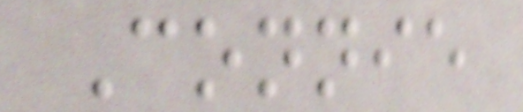Connie
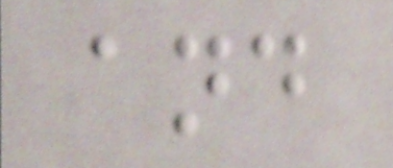and
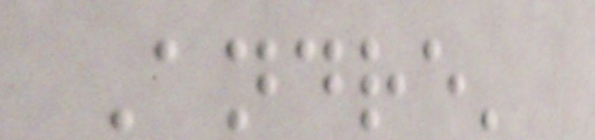Andre'
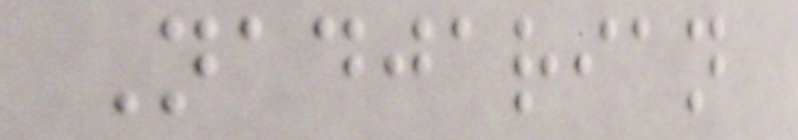Nadjarian
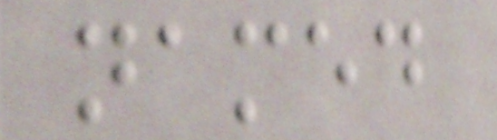named
